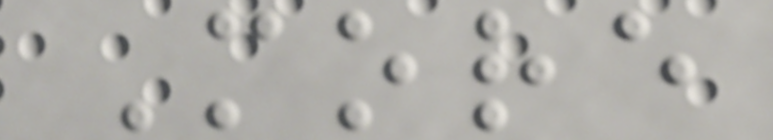More
